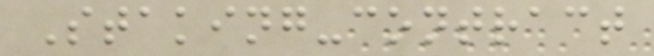Staking-contract
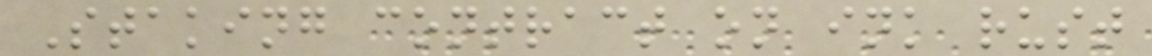Staking contract on ink rust
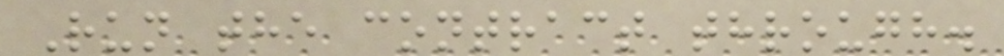Run the contract through.
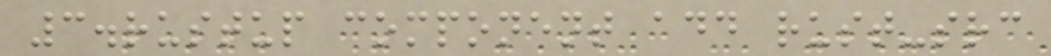3.rustup component add rust-src
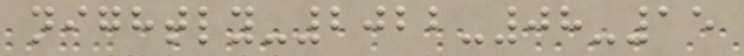nightly-2022-08-15
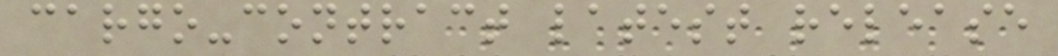cargo-contract latest release
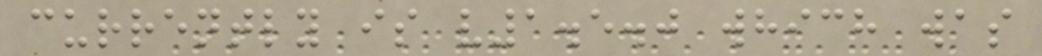currently is v1.5.0 which was
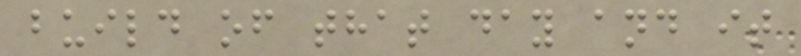build of that day and it
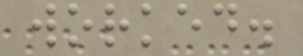worked.
